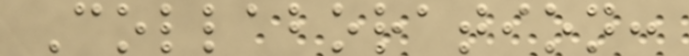Collaboration:
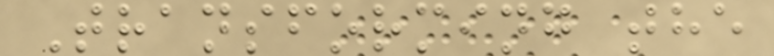Transforming the
